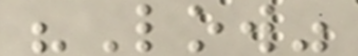"Low"
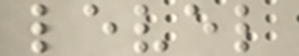level
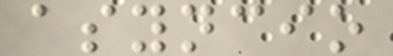asyncio
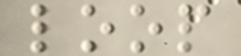loop
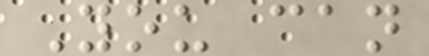You can
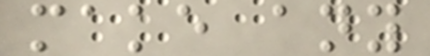make any
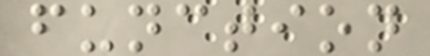function
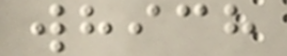which
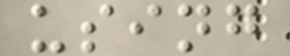using
